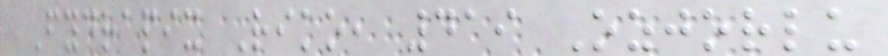Fydrapix Riko, 419 Ozjorlu
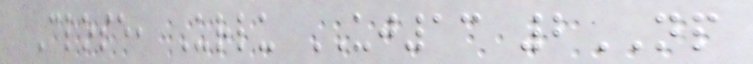Close, Urlu UJ13 2NP
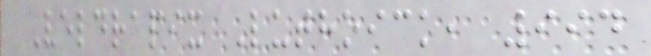Veldrapix Luthoick, 994
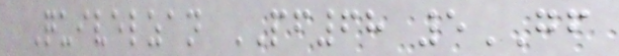Quivelzan PF68 5GF
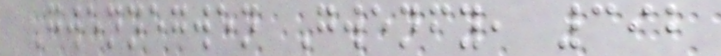Gwennegwen Gwenfy, 392
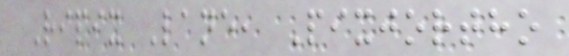Ripix Lane, Pixjortho
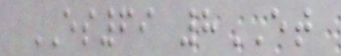ES69 8ET
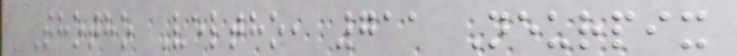Thotho Veltho, 711 Neurpix
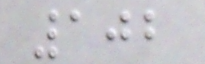102
